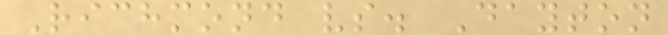Richmond vs. Dayton
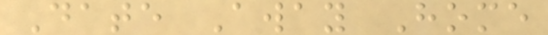Date Away Home
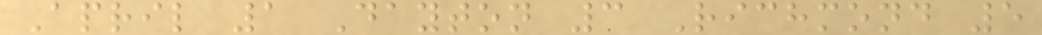April 1 Dayton 3 Richmond 5
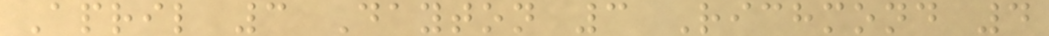April 3 Dayton 3 Richmond 4
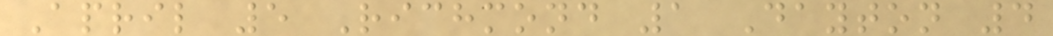April 5 Richmond 1 Dayton 4
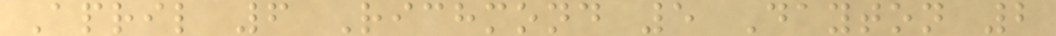April 6 Richmond 5 Dayton 2
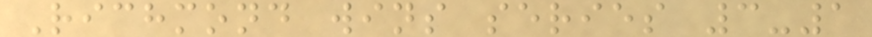Richmond wins series 3-1
